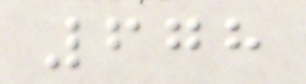678
